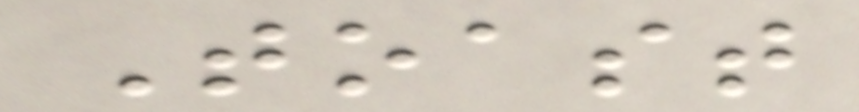Toast
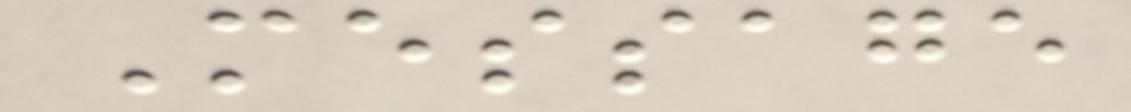Message
